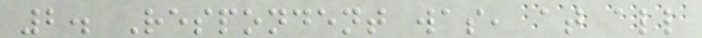2. Respondent was, at all
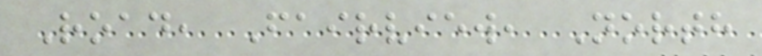Road, Fairview, North
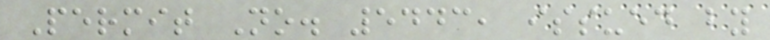Permit No. 5443, issued by
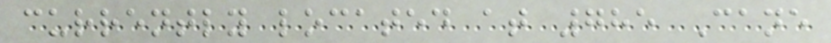currently located at 785 Cane
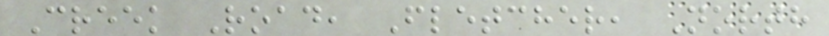Creek Road, Fletcher, North
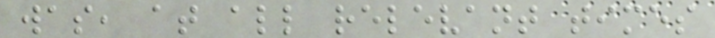was, at all relevant times
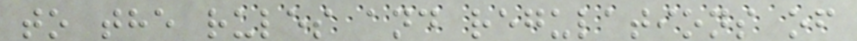to the rules and regulations of
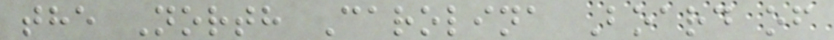the North Carolina Board of
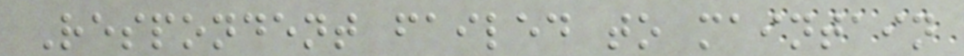Respondent failed to maintain
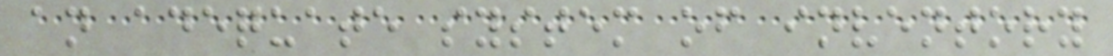an adequate system of inventory
